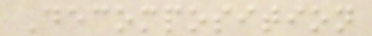Decomposition
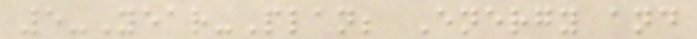5-Year-Plan; Energy and
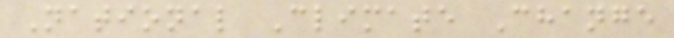National Climate Change
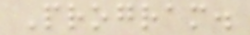Program.
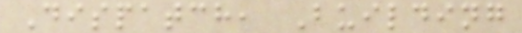Dispatch, Building
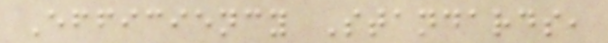Efficiency Standards,
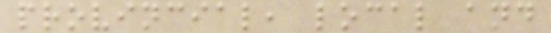provincial, local and
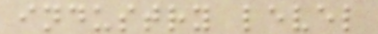industry level
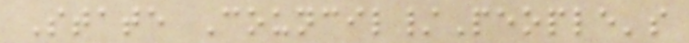State Council/People's
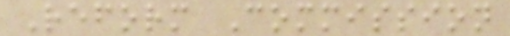Reform Commission
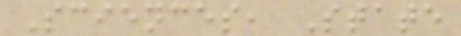Sciences, State
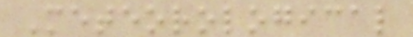Meteorological
